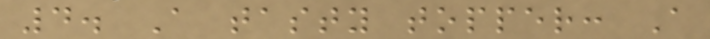4. A tasty topper: A
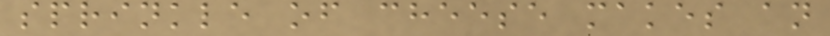sprinkle of cheese makes an
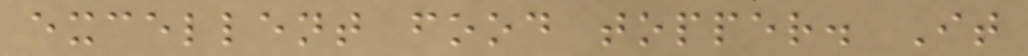excellent food topper. It
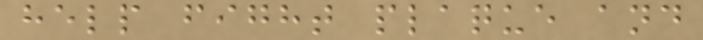help fight plaque and
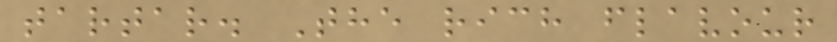tartar. The rich flavour
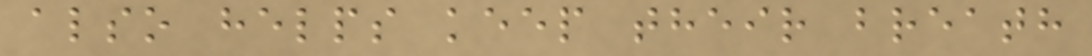also helps keep their breath
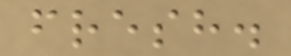fresh.
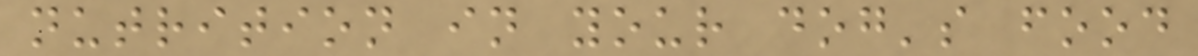nutrition in your dog's food
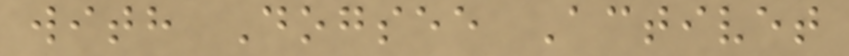with Dogsee Activet
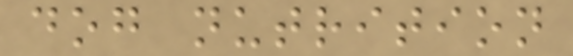dog nutrition
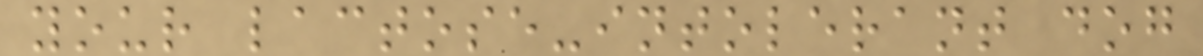your lactose-intolerant dog
